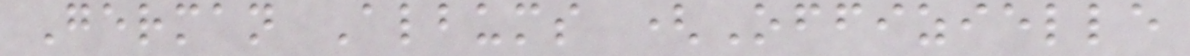German Albums (Offizielle
